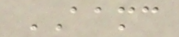AAMC
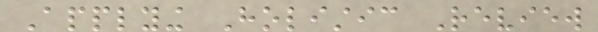Applying Holistic Review
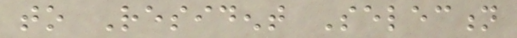to Resident Selection
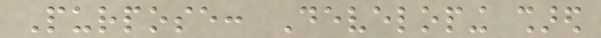Purpose: Developing shared
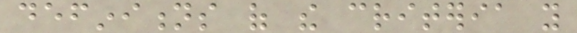definitions of the criteria you
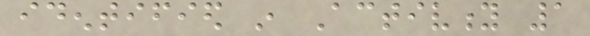identified in Activity 1
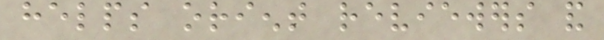helps orient reviewers and
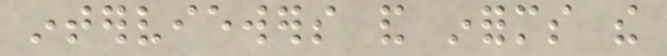interviewers and informs the
